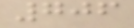706
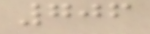706
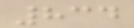834
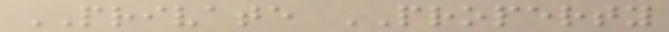PRIVATE PROPERTY
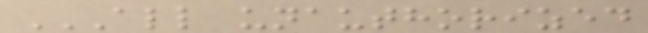ALL UNAUTHORIZED
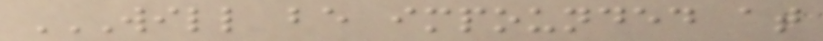WILL BE IMPOUNDED AT
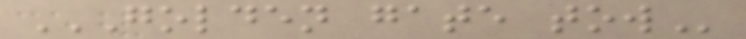GOLDEN GATE TOW
